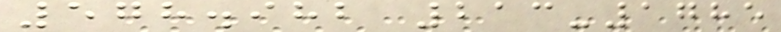578.982 213-1785
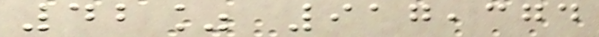42% 917,374
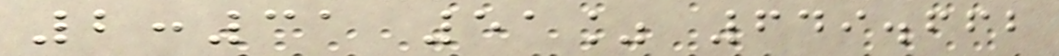2:31 51% 649.662
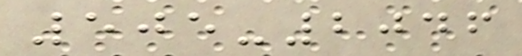505-2046
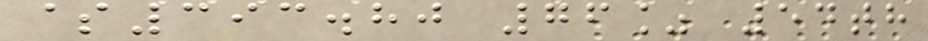$393.80 76% 54th
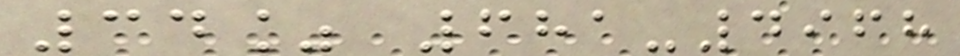34% 681-4968
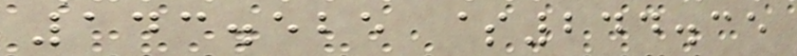143.525 $244.35
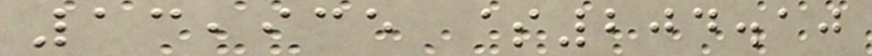13,935 $204.10
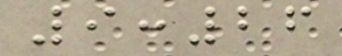9:26
